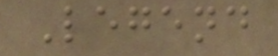Legend
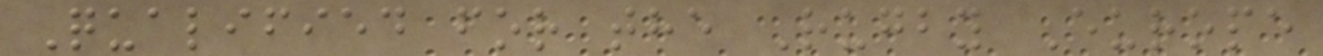Qualified for the Rugby Europe
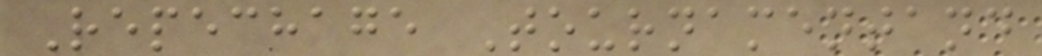Repechage Tournamentand
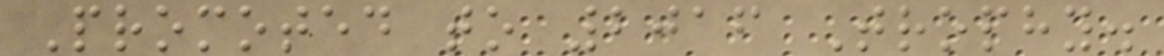Promoted to 2016 Trophy.
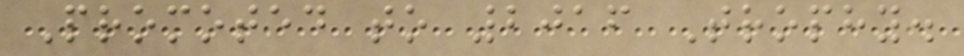Promoted to 2016 Trophy.
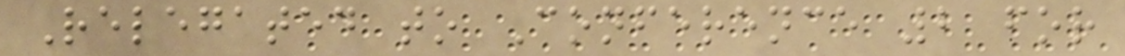Relegated to Conference 2 for
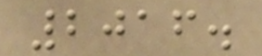2016.
